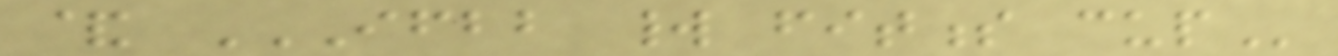& IFBB WORLD FITNESS CUP
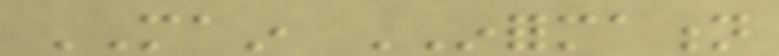MAIN INFORMATION
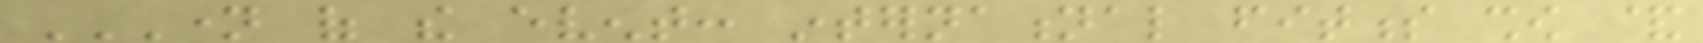NAME OF THE EVENT: INTERNATIONAL FITNESS SHOW &
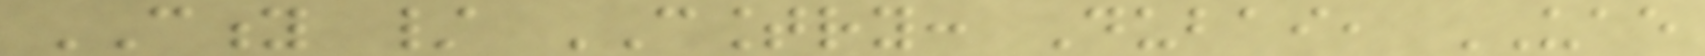CITY / COUNTRY: Dubai, UAE
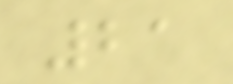21
